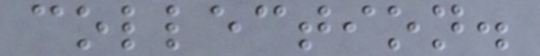collection.
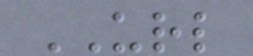URL
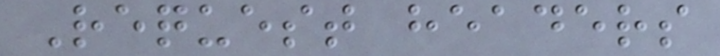Request headers
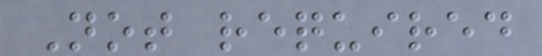Not required
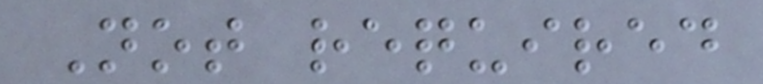Not required
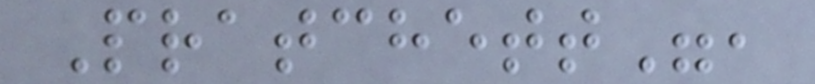Pratchett",
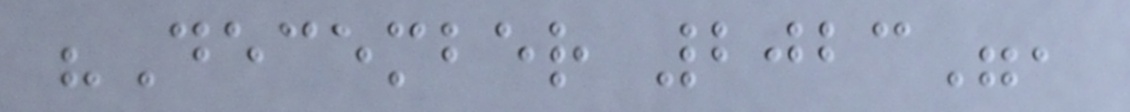"December 2023",
